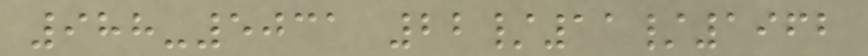988-5031 22/11/1962
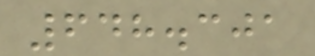648.301
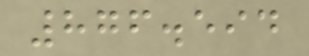876.594
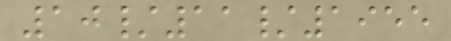10/11/1955
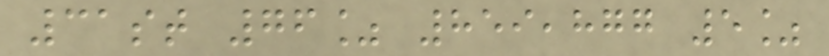31st 76% 859,877 5%
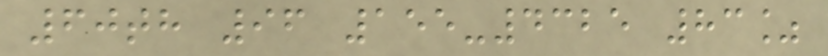60th 96 155-4325 83%
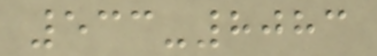533-8083
